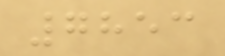7853
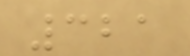321
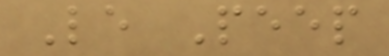Le Peep
